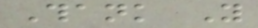Thank You
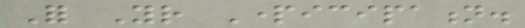For Your Participation.
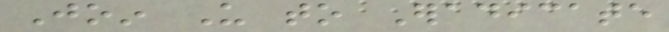Join Us to Eradicate
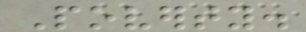Poverty.
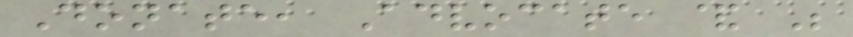Donate, Advocate & Be
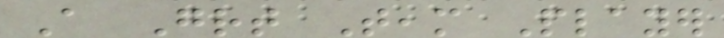A Great Team Player
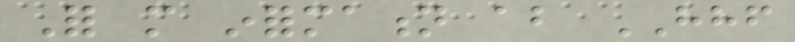For more information about HHF
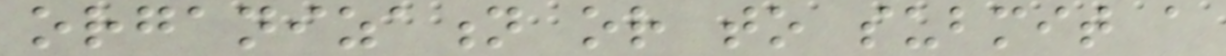organization or to submit a
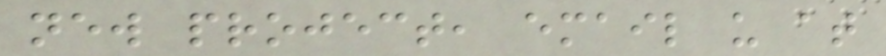new project, email us at
